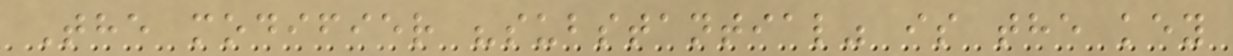The modifier "substantial" is the key
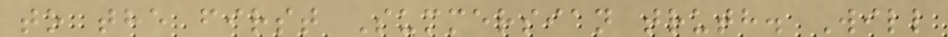to the first Summersian truth. Will
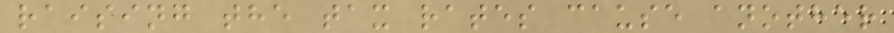raising the tax rates cause another
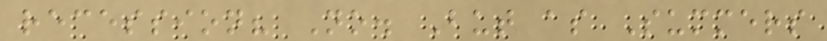recession? No. But as Summers
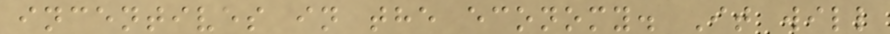incentives in the economy. It will
